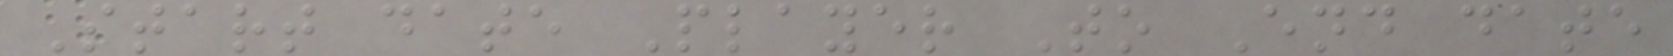Start date Player To End date
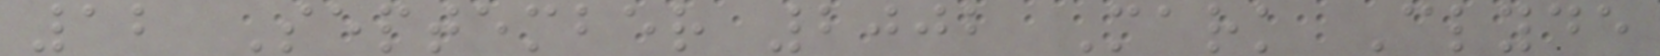12 September 2002 Mark Clyde
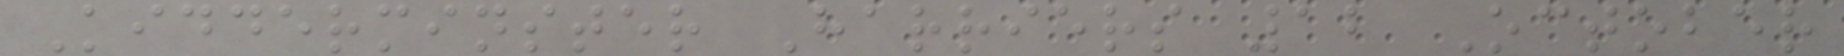Kidderminster Harriers 12 October
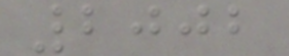2002
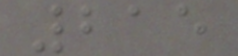215
